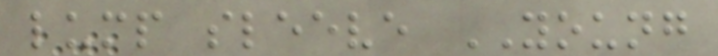lump sleeve YOUNG
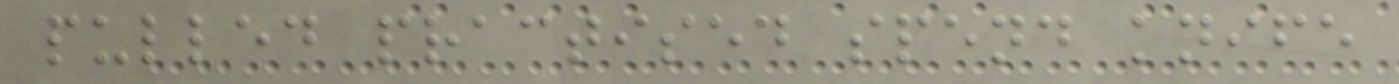pulled practised spend knife
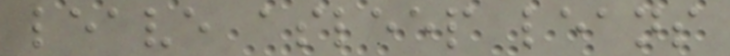leave asleep leans
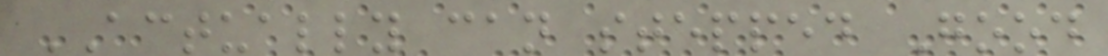ACTUALLY can stepped Good
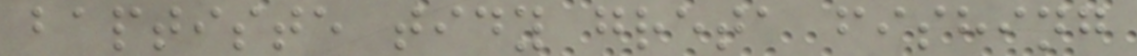baptiste tidy greta fishing
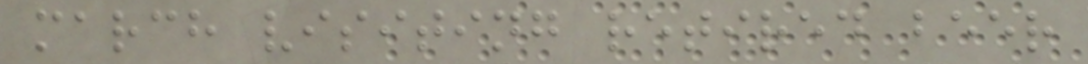march visiting retired beer
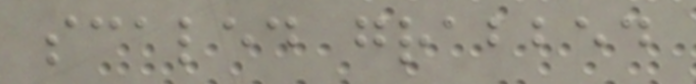scaled grabbed
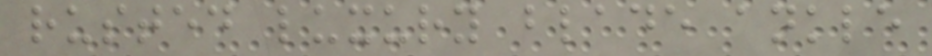rusted luxury blade ankle
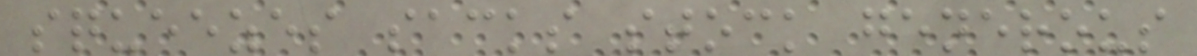squeezes sacks stock generous
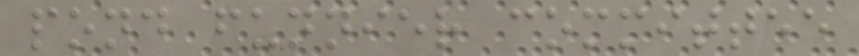pond funnier committee
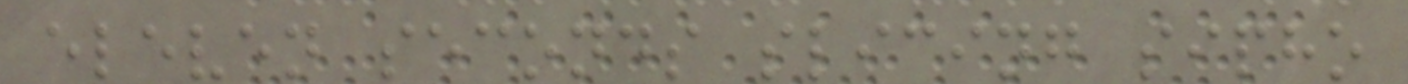eleven seconds slicing sipho
